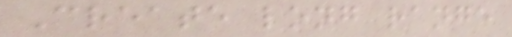Create long range
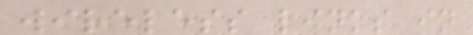wireless links in
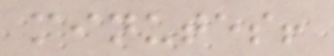minutes!
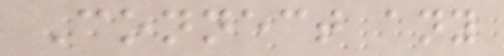Connect any
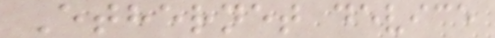Ethernet device
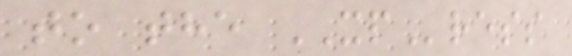to the XPress
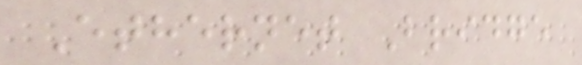Ethernet Bridge
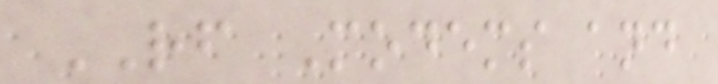RF Modems and
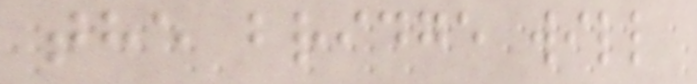the bridge will
